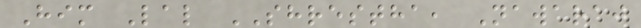Him Lal SHRESTHA, Nawaraj
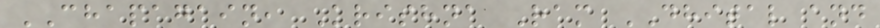CHAPAGAIN, Krishna Ram DHITAL and
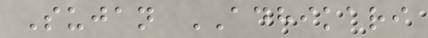Sujan ADHIKARI
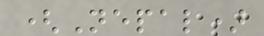(Nepal)
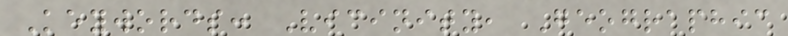Keywords: Vicinity, Geographic
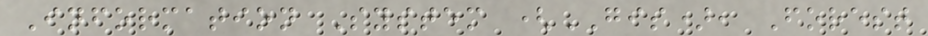Information System (GIS), Forest
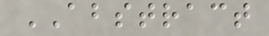ABSTRACT
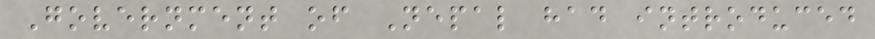Government of Nepal had introduced
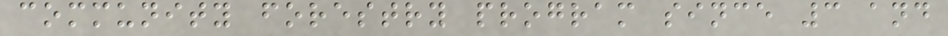community forestry program since 3 and
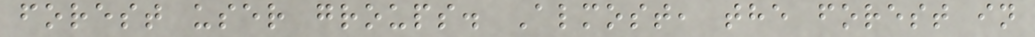forest user groups. Almost, the forest in
